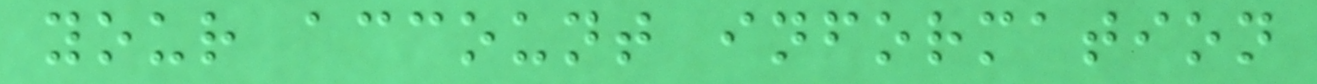your account information
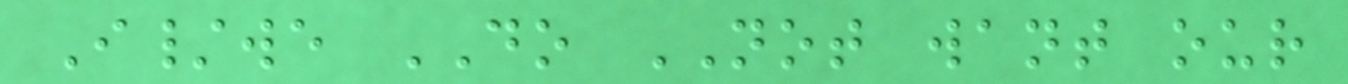I/we DO NOT want our
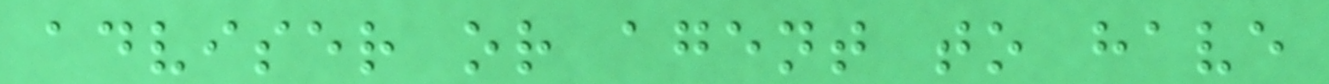adviser or agent to have
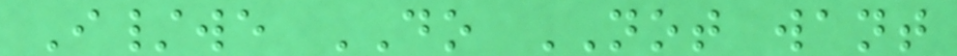I/we DO NOT want
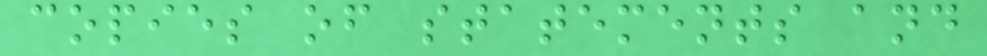copies of statements and
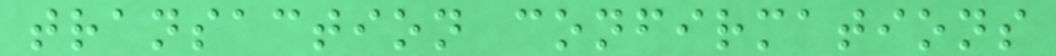transaction confirmations
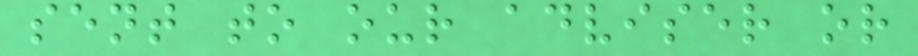sent to our adviser or
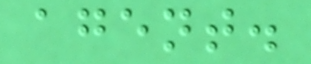agent.
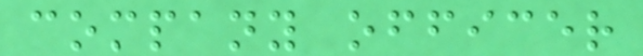company officer
